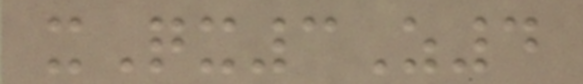xQx3Z4
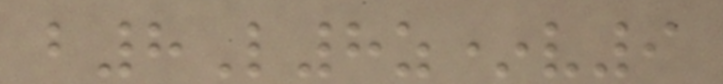b8L8z*v9
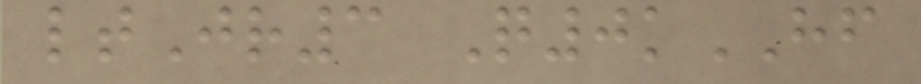ltJr3 Q0kHF
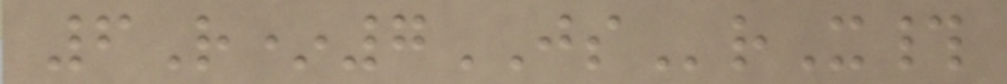6R*7JSrX#
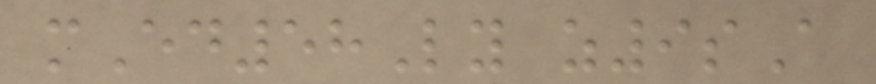mEd58Ly z9sA
